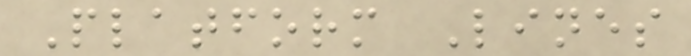Platform Lines
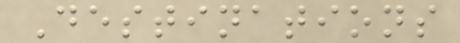Destinations
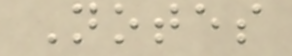Notes
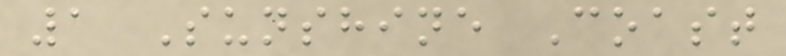1 Sunshine Coast
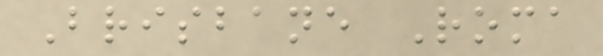Brisbane Roma
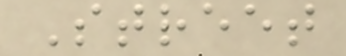Street
